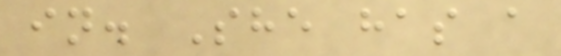in. She has a
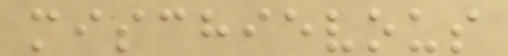mischievous
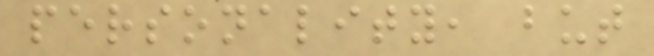personality, but
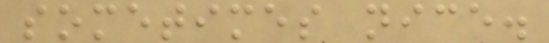sometimes nice.
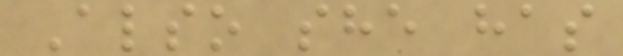Also she has
